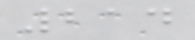214
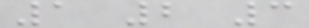1 2 3
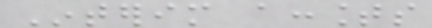Interim accounts
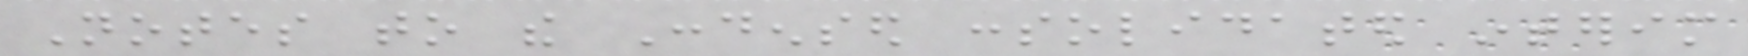Notes to the Condensed consolidated interim
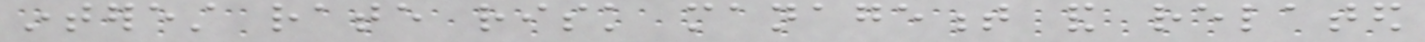interest rate risk management and related
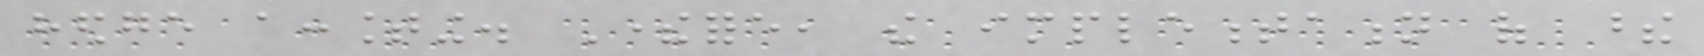hedge accounting. Therefore, the implementation of these
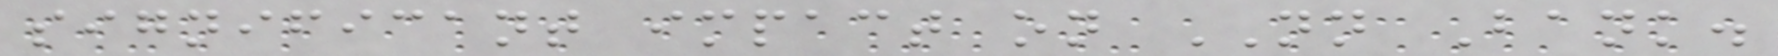significant impact on NN Bank.
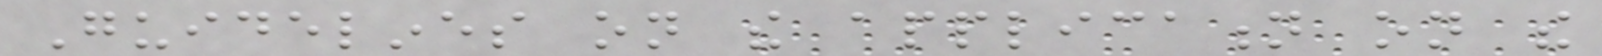Guidelines on the application on the
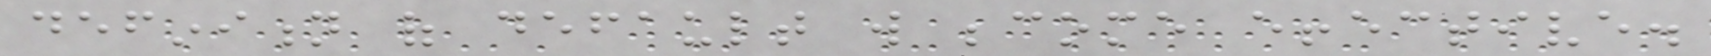definition of default will become effective.
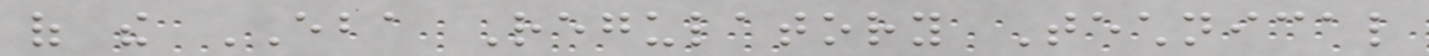of the EBA Regulatory Technical
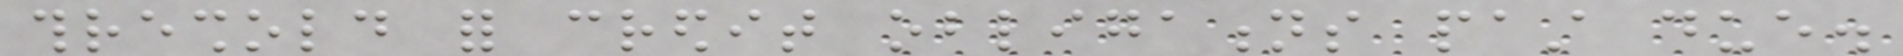threshold for credit obligations past due.
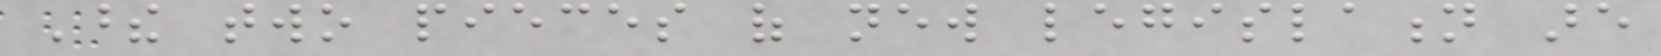These two pieces of new legislation are
